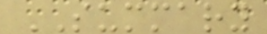SUMMARY
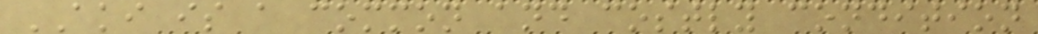AKI is a common and costly condition
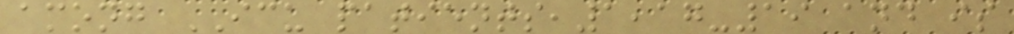among ICU patients,1,17-19 and is
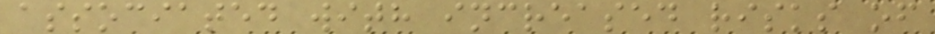associated with increased risks of
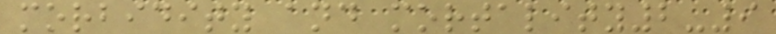morbidity and mortality2-9
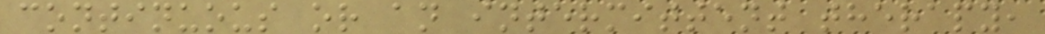continuous or an intermittent therapy,
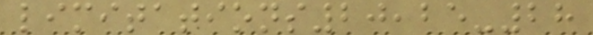limitations20,25-28
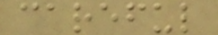careful
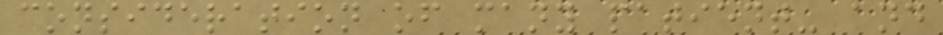consideration of many patient- and
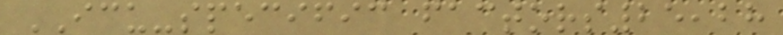ICU-specific factors25,28
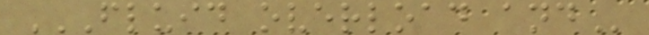FLUID OVERLOAD AND
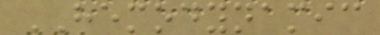HEMODYNAMIC
